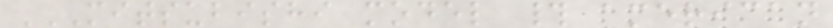MITSUBISHI MODEL # AMERICAN
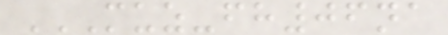MUZ-FH06NA
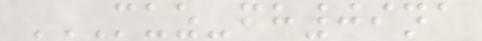MUZ-FH09NA
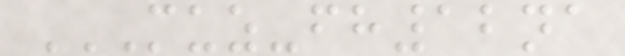MUZ-FH12NA
